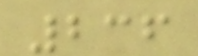236
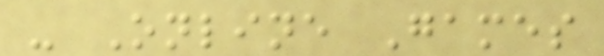- Online Games
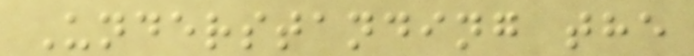Understanding the
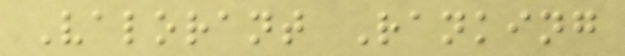Valorant Ranking
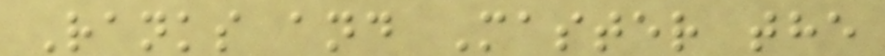Ranks and Master the
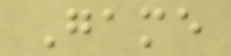Game
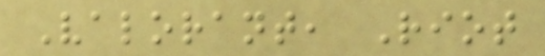Valorant, Riot
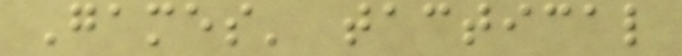Games' tactical
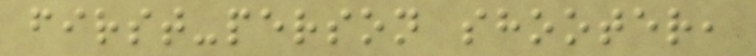first-person shooter,
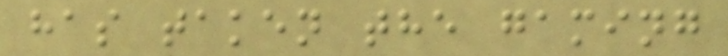has taken the gaming
